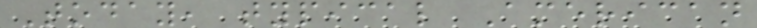Today, typical American
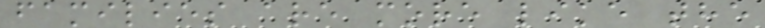families are more like the
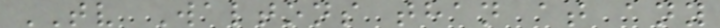TV Waltons than at any
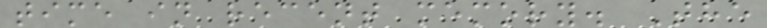time in recent memory. The
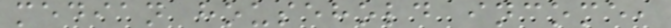median household income,
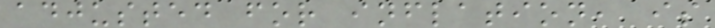adjusted for inflation, is
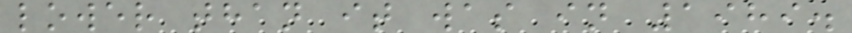lower than it was in 1989.
